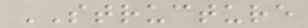STRUCTURE
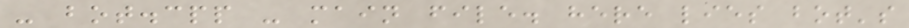- bot.cpp - main file. here lies bot's
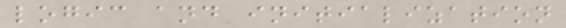logic and initialization
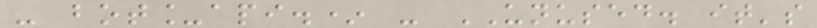- bot_api.* - UNUSED. it's
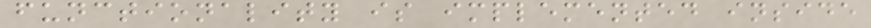functionality is implemented inside
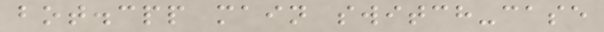bot.cpp main switch-case
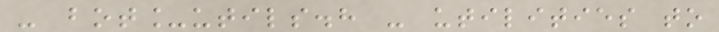- bot_utils.h - utilities to
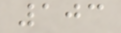103
